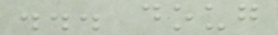... doug
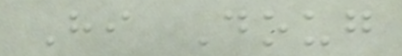Hi Doug
